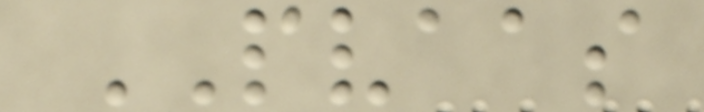PVAAS
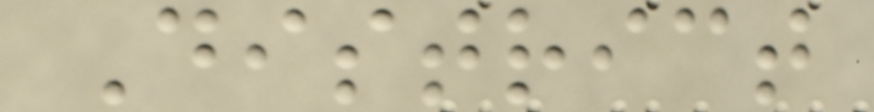District
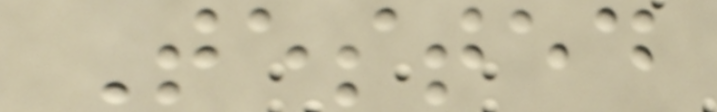Tested
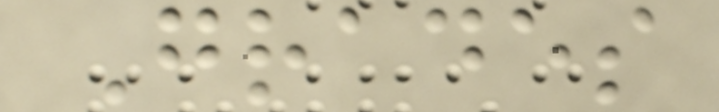Grades
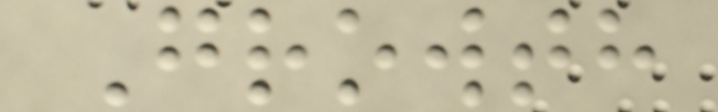Growth
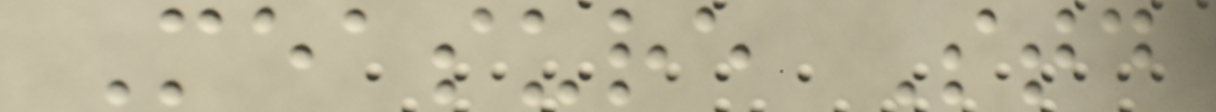Measure Std
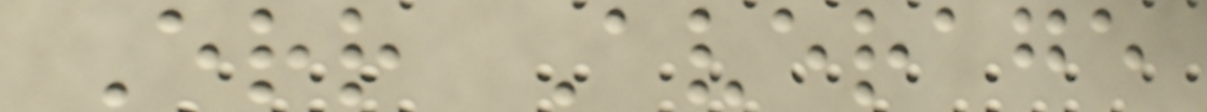Err Average
